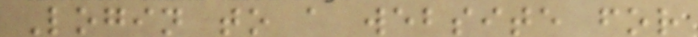Login to a website for
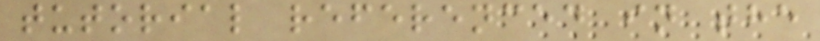tutorial referenced in the
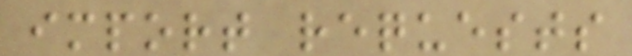import requests
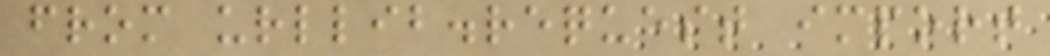from urllib.request import
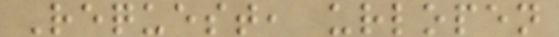Request, urlopen
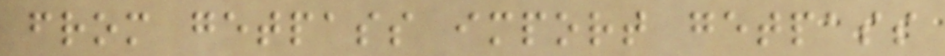from getpass import getpass
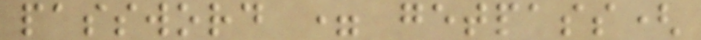password = getpass(
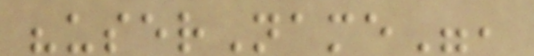"userName",
